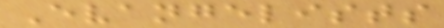Evangelists
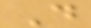D
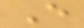E
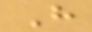H
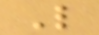L
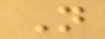N
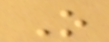O
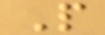P
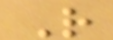R
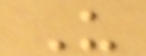U
